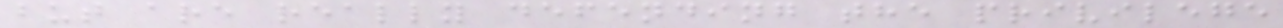but are really defending the privilege
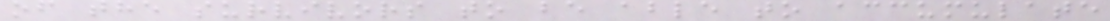of the survivors to be able to accumulate
